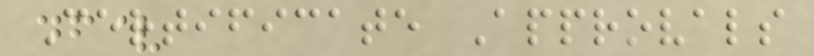Certificate Approvals
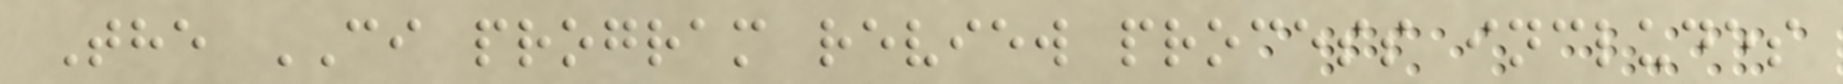The CI program review process includes
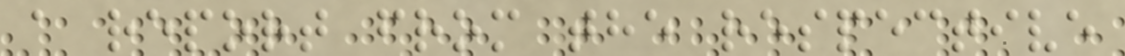a report from the respective
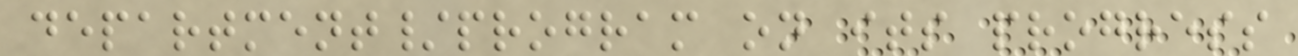department/program on its progress
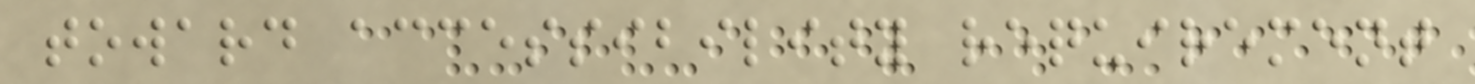toward accessibility requirement
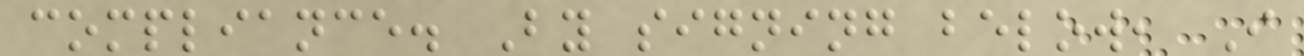compliance. By signing below, I
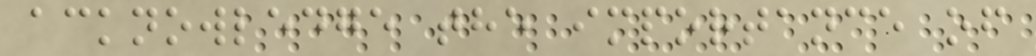acknowledge the importance of
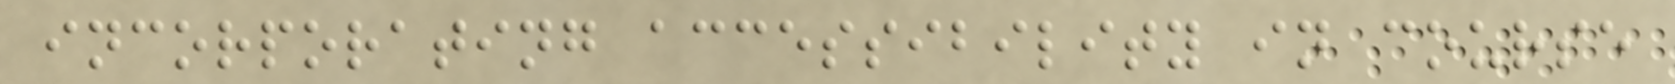incorporating accessibility in course
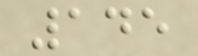145
